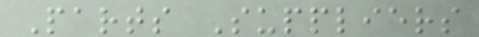Parts Suppliers
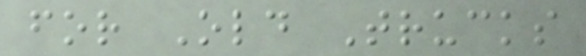for Old Trucks
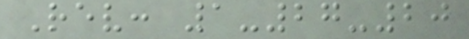Rev: 1-27-20
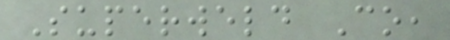Superweld Co,
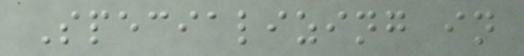Specializing in
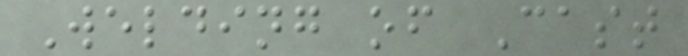Welding of Cast
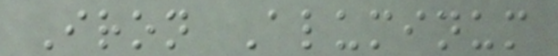Iron Aluminum
